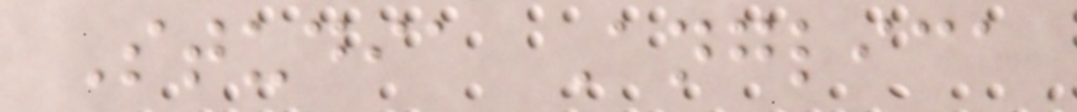Studia Anglica
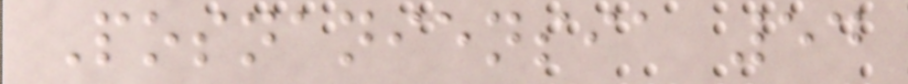Posnaniensia 54
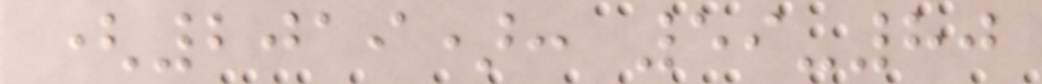(2019): 59-80
